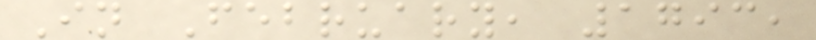In February, 1793,
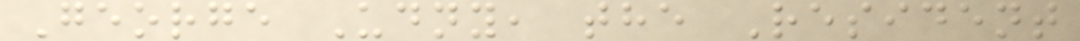George Udny, the Resident
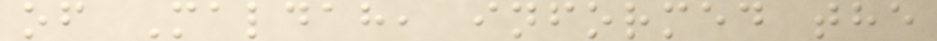of Maldah, informed the
